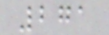271
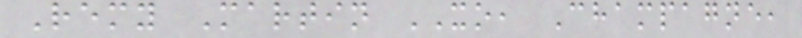Remy Martin XO, Champagne,
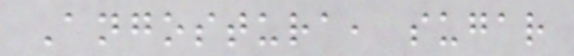Angostura, sugar
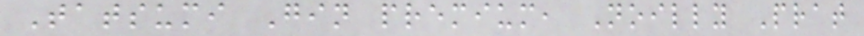Tatsumi Gin premium, Noilly Prat
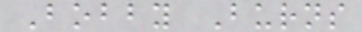Bobby Burns
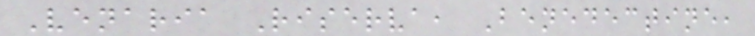Venaria Riserva, Benedectine,
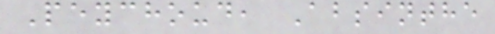Peychoud, Absinthe
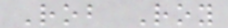Rob Roy
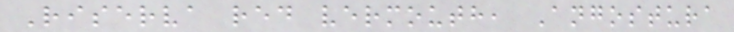Riserva red vermouth, Angostura
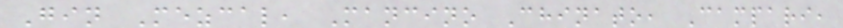Gin Mezcal, Mancino Chinato, Campari,
